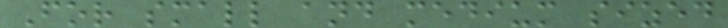For small and medium sized
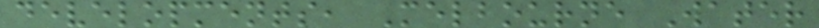developments, Melbourne Water
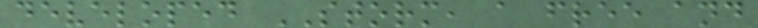developed STORM, a free and
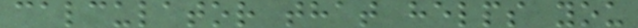calculator that helps you
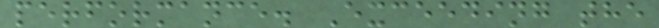performance. Exceeding the
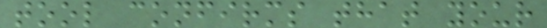tool confirms that your
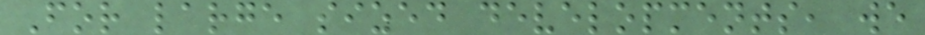For large sized developments, we
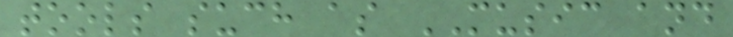tools such as MUSIC and
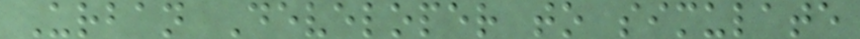Urban Developer to simulate
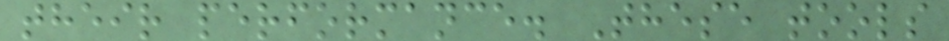their performance. These tools
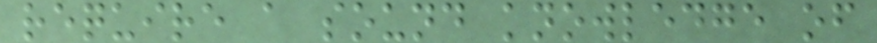require a sound knowledge of
